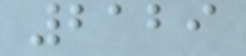2129
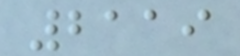2119
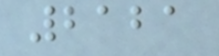2121
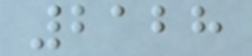2128
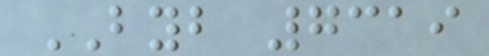BYB 7319
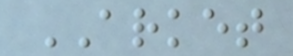ARKET
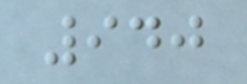940
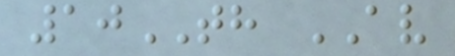10TH AV
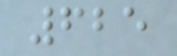625
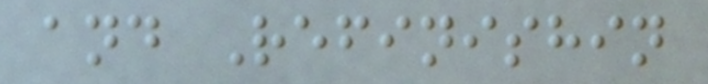and Refinishin
